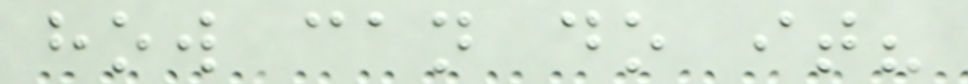how can do it?
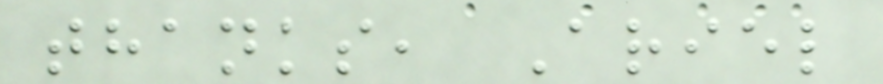thanks, Ariel
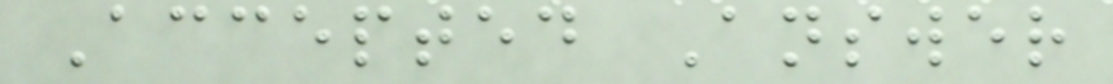Accepted Answer
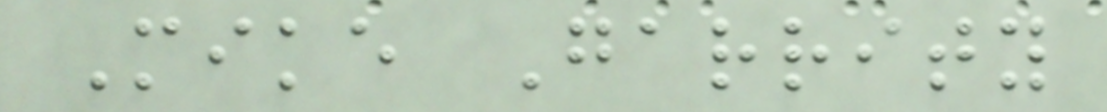Mike Garrity
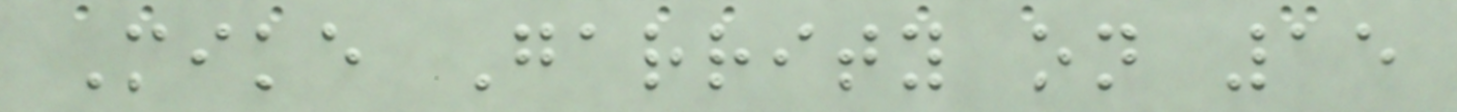Mike Garrity on 15
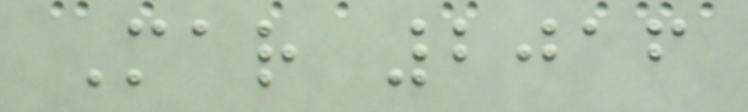Mar 2016
